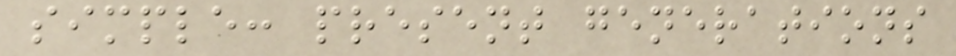simple: present generations
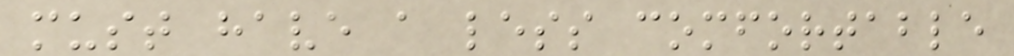must have a less comfortable
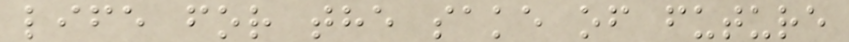life for the sake of future
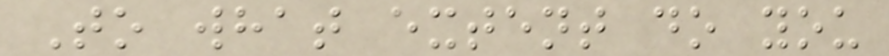To what extent do you
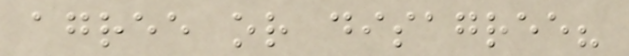agree or disagree?
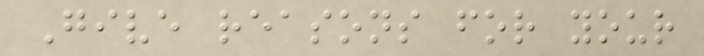Give reasons for your
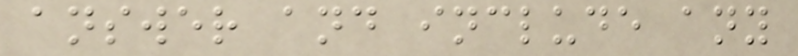answer and include any
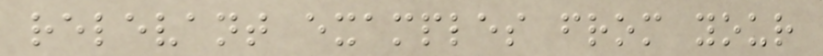relevant examples from your
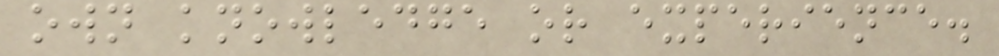own knowledge or experience.
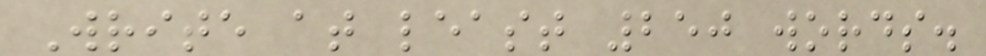Write at least 250 words.
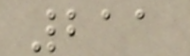211
